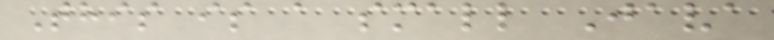This is a small Java
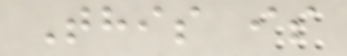This is
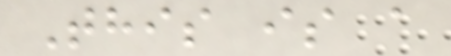This is a
